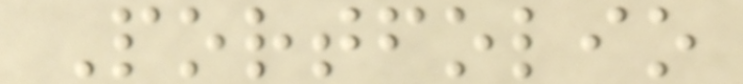Portfolio
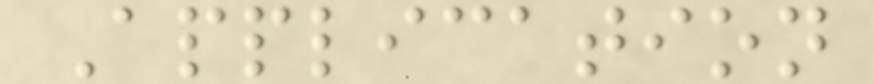Application
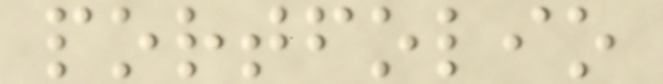portfolio
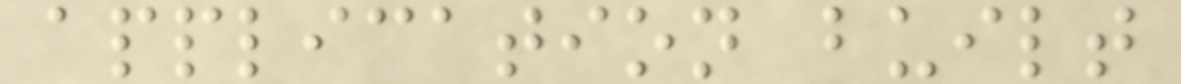application built
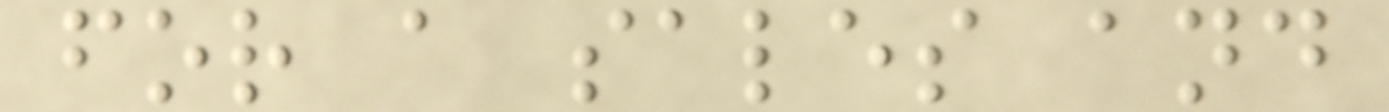for a sales and
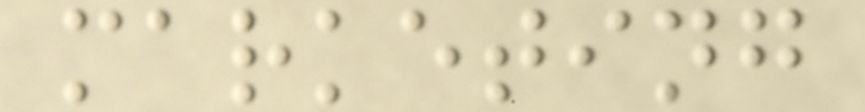marketing
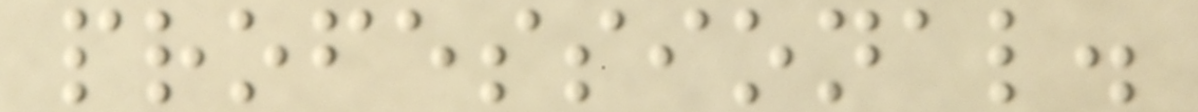professional.
